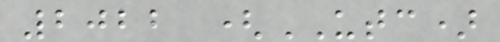2022 (UTC)
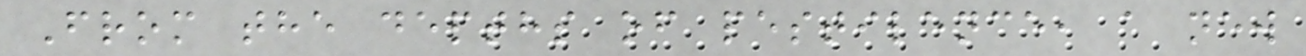From the depths of pestilence, a new
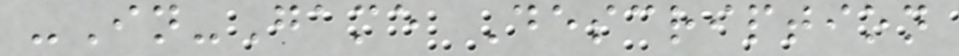-In-Game Description
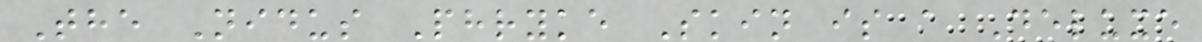The Nidus Phryke Skin is a Deluxe
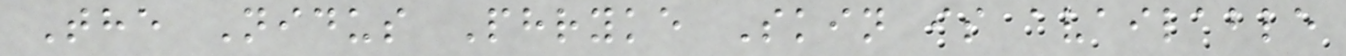The Nidus Phryke Skin is available
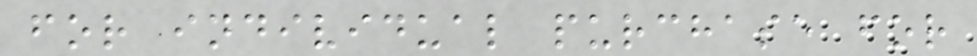for individual purchase for
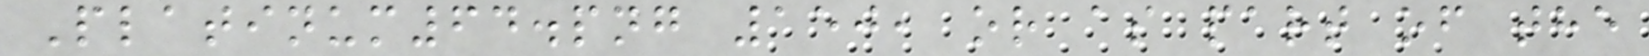Platinum64.png 150, or as part of the
